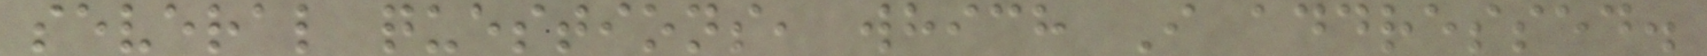several questions, which I addressed.
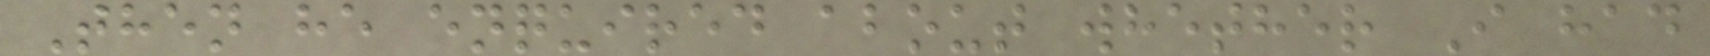Then he enquired about whether I had
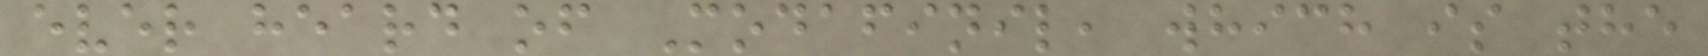ever heard of Modafinil, which is the
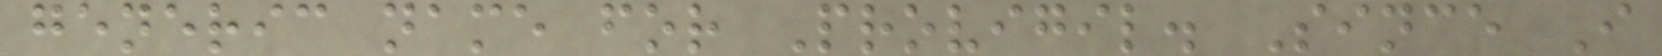generic name for Provigil. Since I
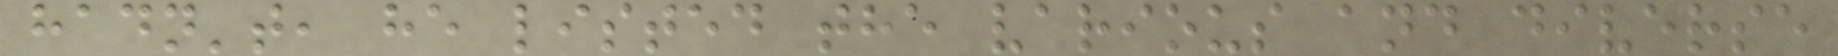hadn't, he listed the various and diverse
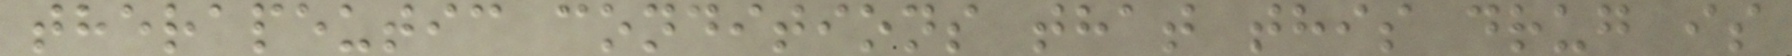therapeutic conditions that this drug is
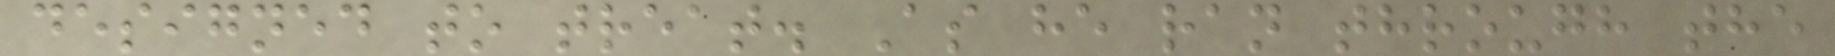designed to treat. As he ran through the
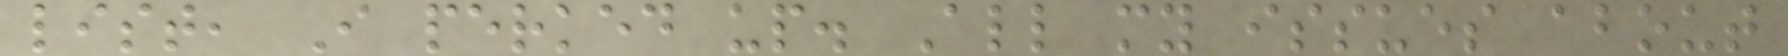list, I perked up. All my issues about
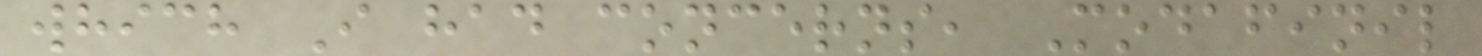which I had concerns, Modafinil
